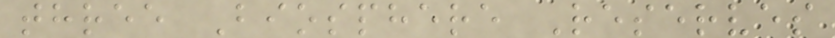three Biosphere Reserves
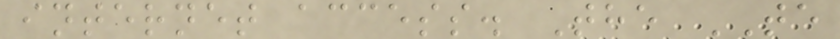internet access. The TE
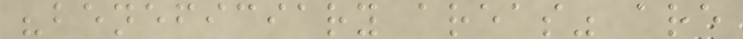"beneficiary areas" are
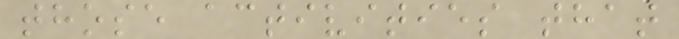those activities that
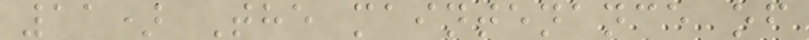11) The maintenance of
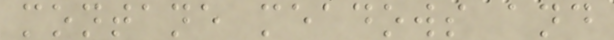montane meadows and
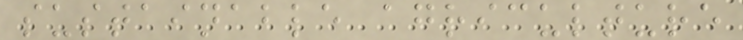sustainable agriculture
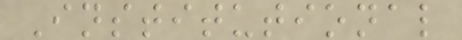Institutional
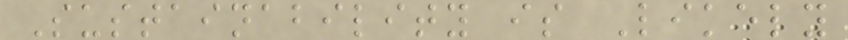Sustainability is Likely
